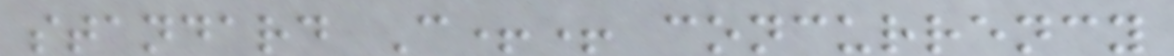standard C++ concurrency
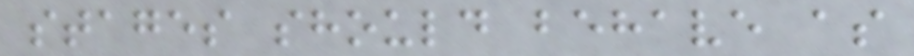stages should behave as
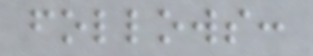follows:
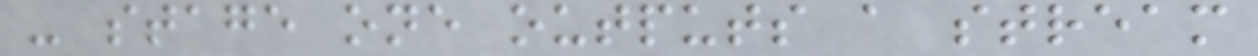- stage one outputs a stream
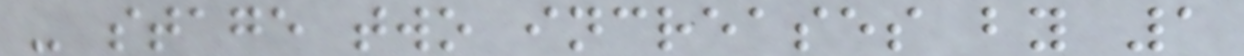- stage two increases by 1
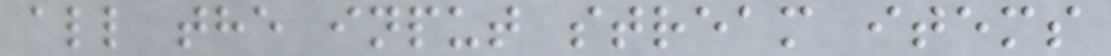all the input stream items
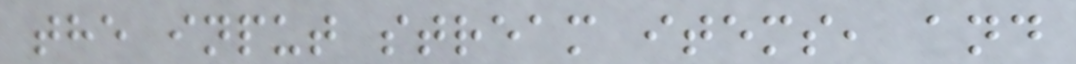the input stream items, and
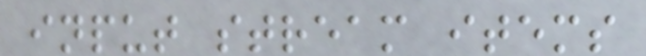input stream items
